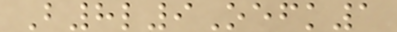B8l9Oefk1
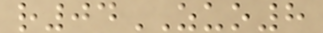r04ZUO8
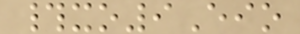#xo9Eio
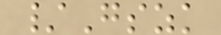/Gszk
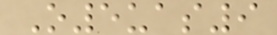O5uas9
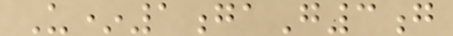U*1gaG3g
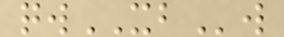qwXBw
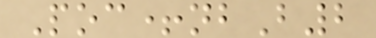Poc+nbB2
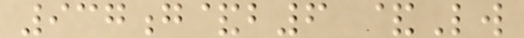937g&b6 &Lw
